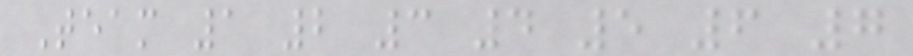Team 1 2 3 4 5 6 7
